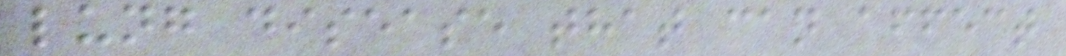lung disease that can affect
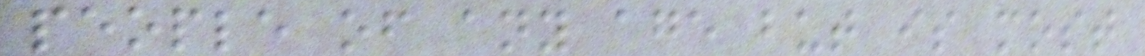people of any age but is most
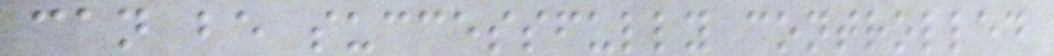can be successfully controlled
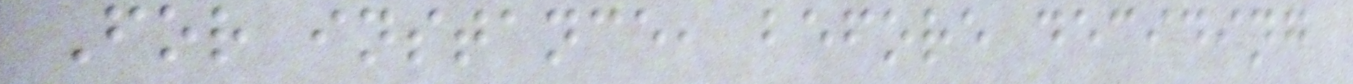For instance, before deciding
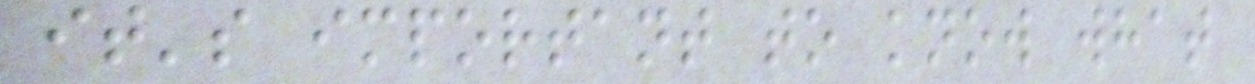it's important to know what
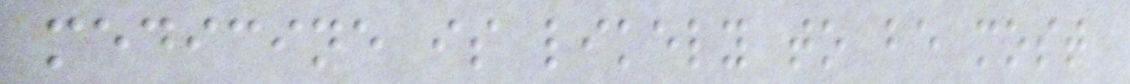medicine is likely to be most
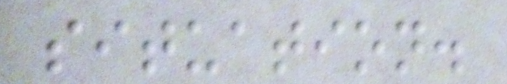situation.
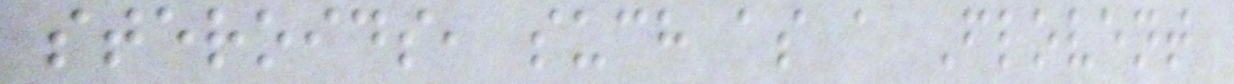steroids, such as a Flovent
